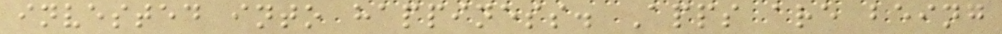invested into happiness. Apps are being
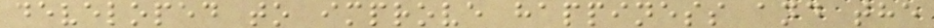developed to improve happiness and the
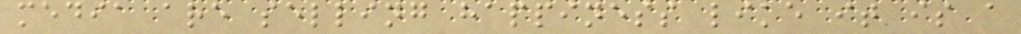media are selling happiness like it is a
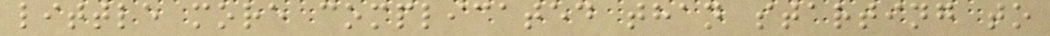little more complicated than starting to
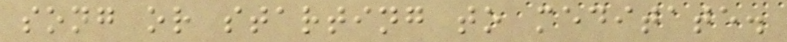song or starting to meditate.
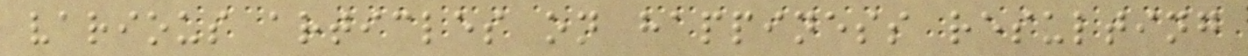various articles on happiness resulting
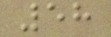58
